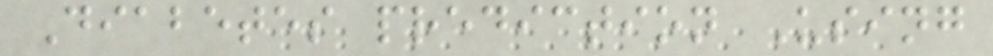Diabetes prediction Using
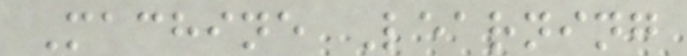Machine Learning
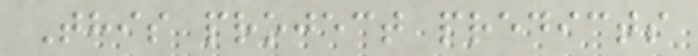This project predicts
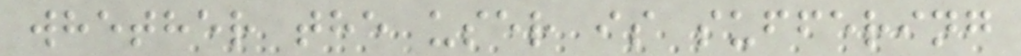whether the user is suffering
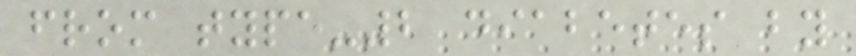from type-2 diabetes by
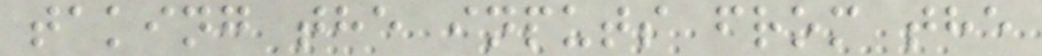taking the inputs from the
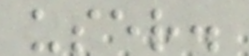user.
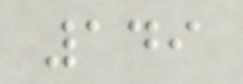149
